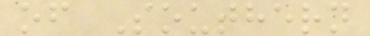of Southern
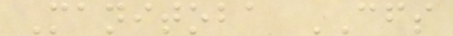Manitoba CFS
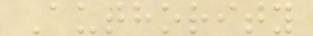Authority
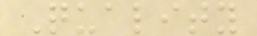Quality
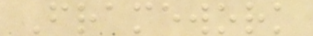Framework
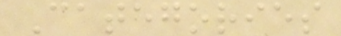Categories
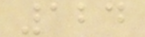124
